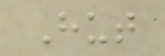Hut
